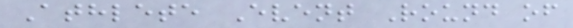Athlete Event Round of
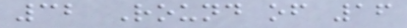32 Round of 16
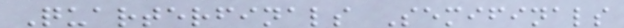Quarterfinals Semifinals
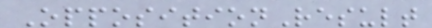OppositionResult
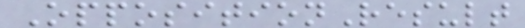OppositionResult
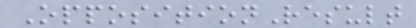OppositionResult
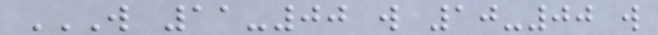W 11-00 W 10-00 W
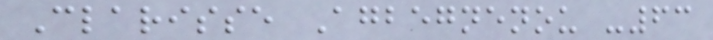Clarisse Agbegnenou -63
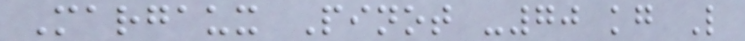Margaux Pinot -70 kg L
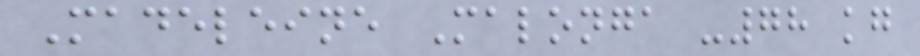Madeleine Malonga -78 kg
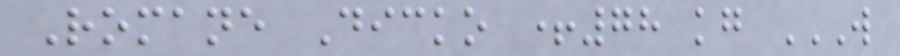Romane Dicko +78 kg W
